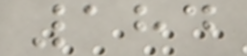184
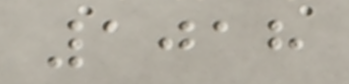1018
